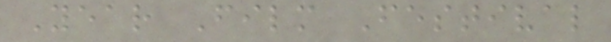Year Film Festival
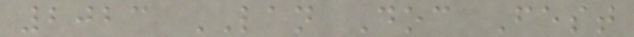2023 LAN Doc Fest
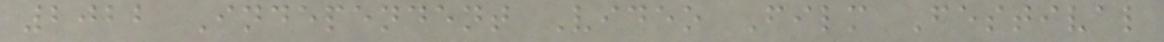2022 Independent Video Film Festival
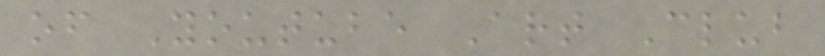of Youtube Art Club
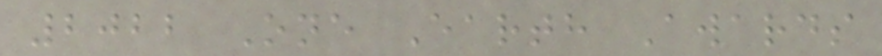2022 One Earth Awards
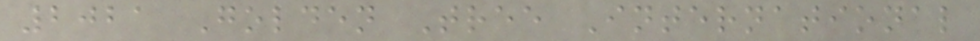2021 Golden Tree International
